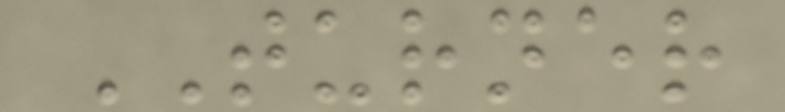TURNER
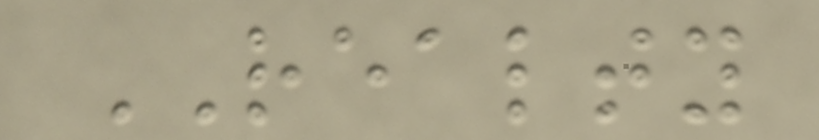REALTY
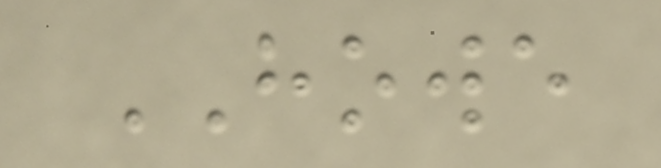HOWE
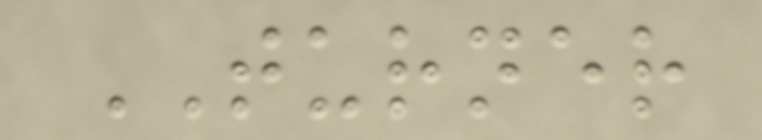TURNER
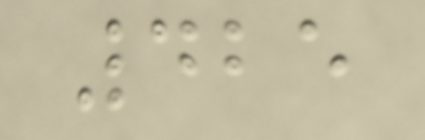425
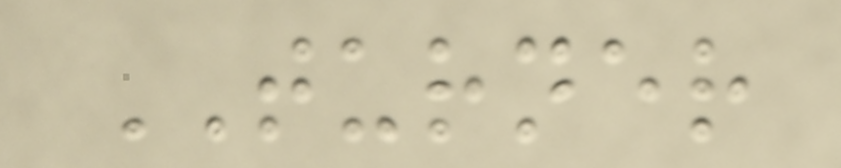TURNER
